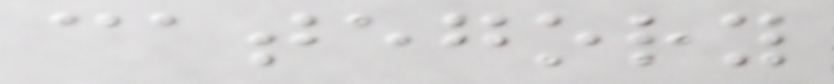category
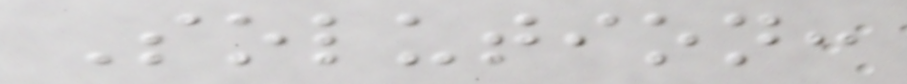Solution:
